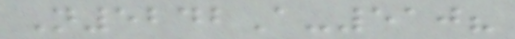N5242A-510?
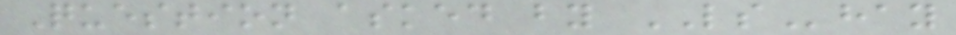Question asked by LShay
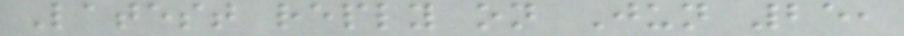Latest reply on Jun 25,
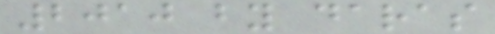2010 by daras
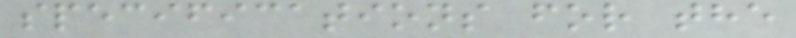specifications for the
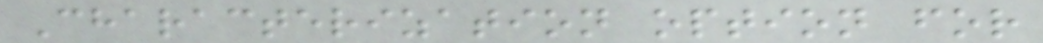Characterization option for
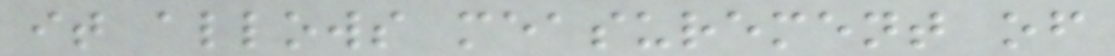it allows measurement of
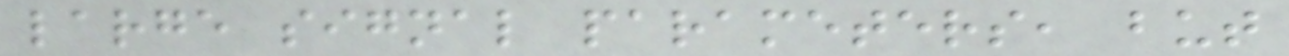large signal parameters, but
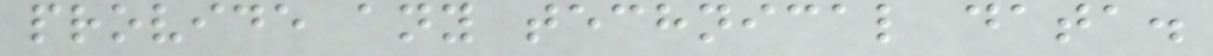provide any technical data.
